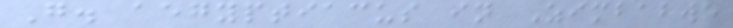G. aegyptiacus in Zimbabwe
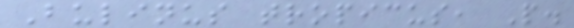Bulinus tropicus, P.
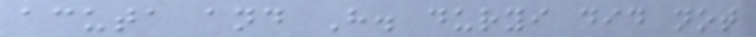acuta and H. duryi did not
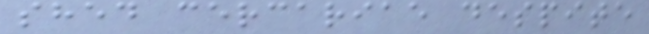shed cercariae despite
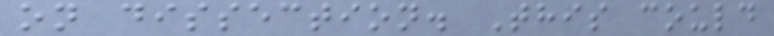on dissection. This could
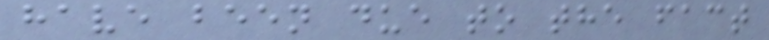have been due to the fact
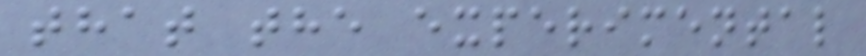that the experimental
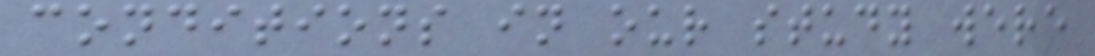conditions in our study were
